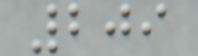209
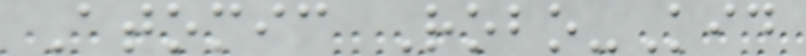Atomic Robo-Kid
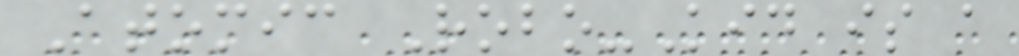Atomic Robo-Kid is a
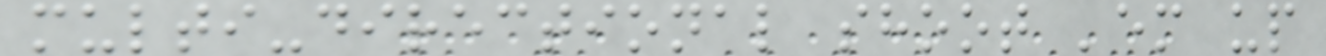multi-directional shoot 'em up
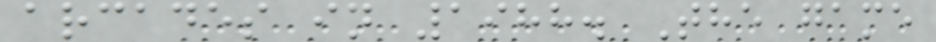arcades in 1988. The game
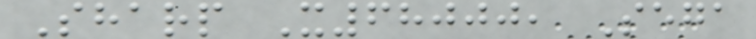Sharp X68000, Sega
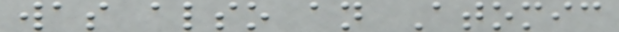was also an Atomic
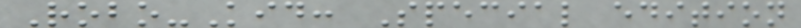Robo-Kid: Special edition
